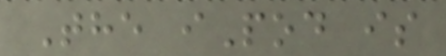The iPod is
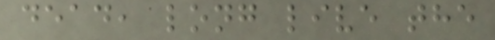dead, long live the
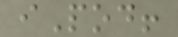iPod!
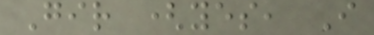Gir (yes, I
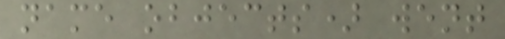name objects) went
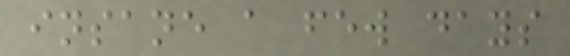insane a few days
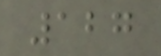127
